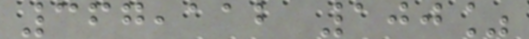367,112 100%
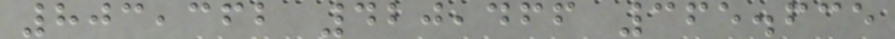803,362 420,466 365.635
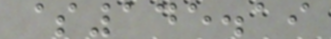$145.19
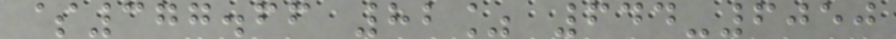$377.66 82% 644-6050
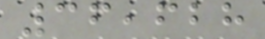36,628
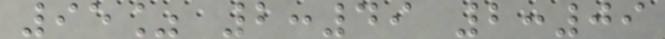95% 2:49 2:09
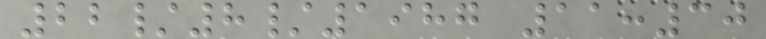22/8/1987 11:30
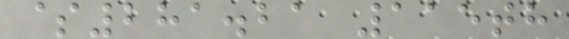$281.21 115th
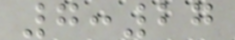7:27
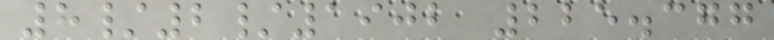8/2/1902 225.377
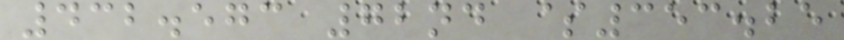432.573 72nd $353.25
